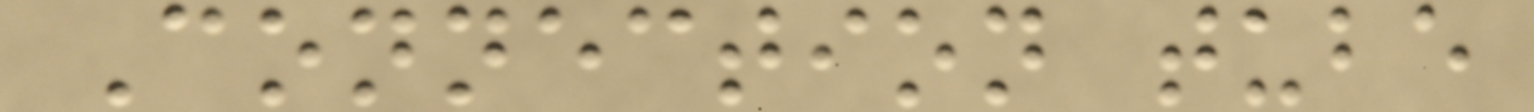Connection tube
